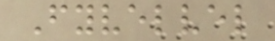Fyvelvel
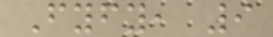Fyfy, 9
